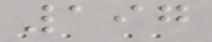197
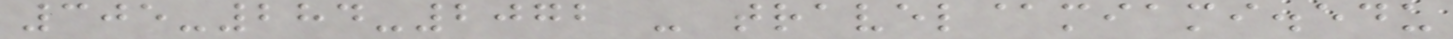305-284-2072 - travel@miami.edu
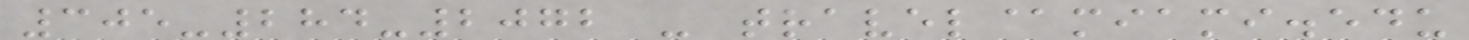305-284-2072 - travel@miami.edu
